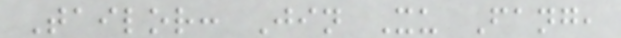Tailor: Jin Xu Fang,
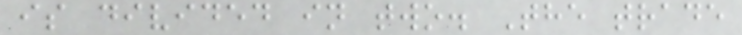is divided in two. The trade
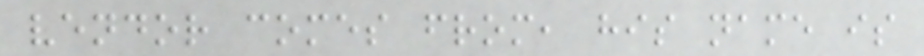vendor comes from, his name is
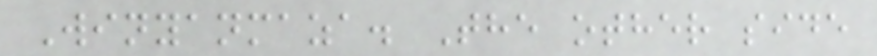Winyanmaza. The other side
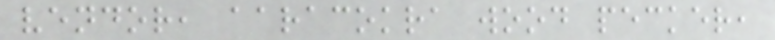vendor, aaracokra wood pecker,
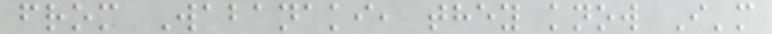from Wabanaki, they know I'm
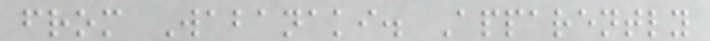from Wabanaki. Apparently
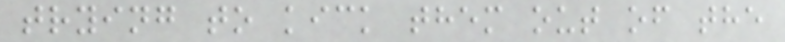trying to kick them out of the
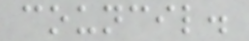council.
